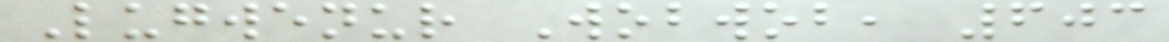Lugwenur Wobwob, 603
